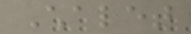Chalet
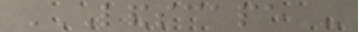LANDSCAPE -
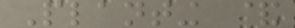Planting &
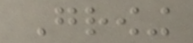Growing
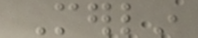Merlin
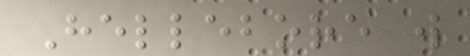Hellebore will
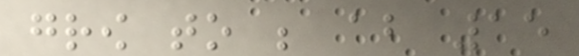grow to be about 15
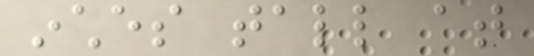inches tall at
